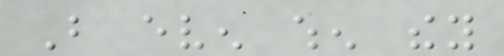But even when they
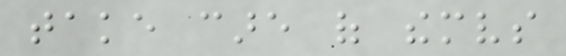take care of themselves
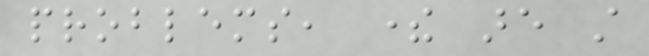problems, there are still
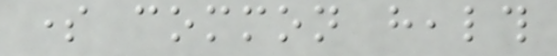some common health
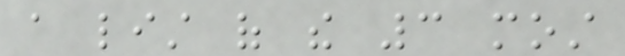a list of the 3 most
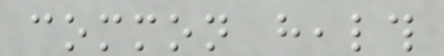common health
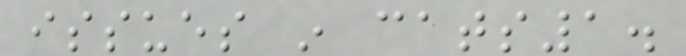issues in cats1.
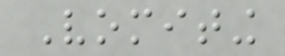Vomiting
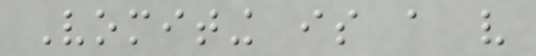Vomiting is a very
